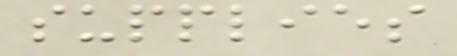supplies
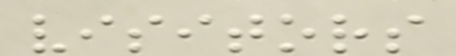visitors
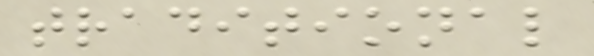traditional
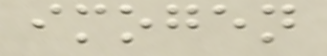imogen
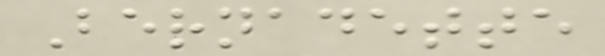Bernadette
